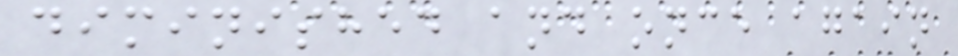diminished and once again
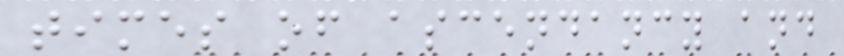times of ascendancy and
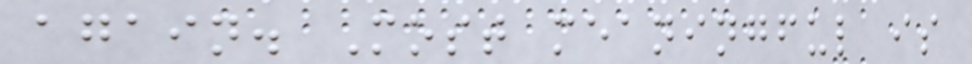again. Most meaningful is
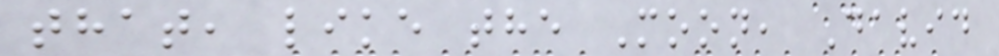that, like the Moon, David
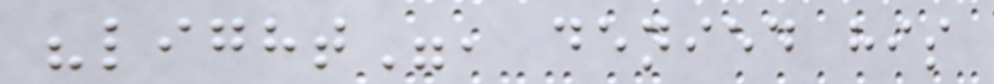"light", denied his
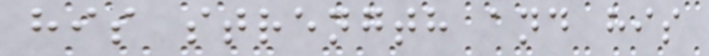his strength and his
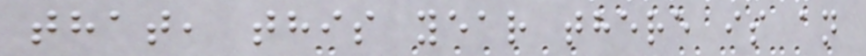that, this year there is an
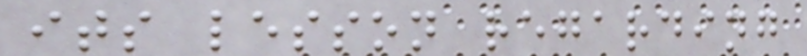its lesson regarding
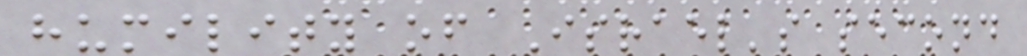humility of Israel's second
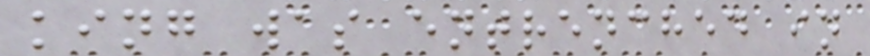king was entrenched in
